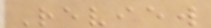Review
